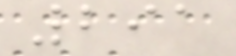291
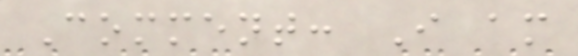Comment: I am
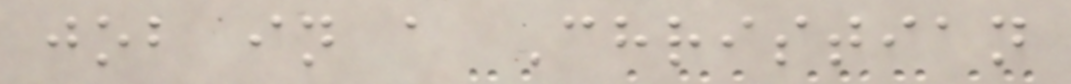job in a Christian
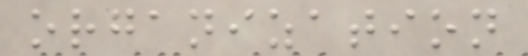organization
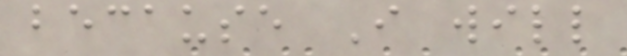because I will
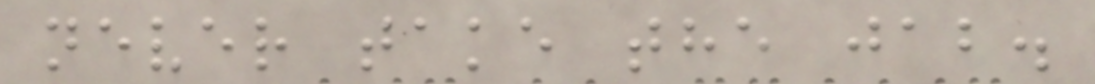never take the jab.
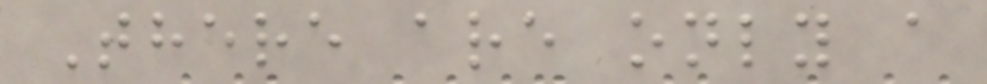There are only a
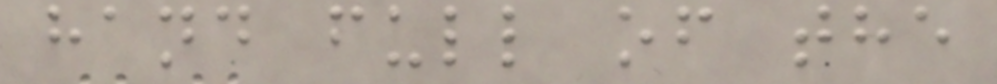hand full of the
